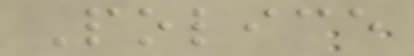Police
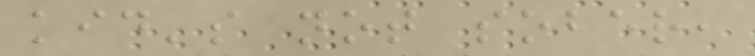kid's not sober,
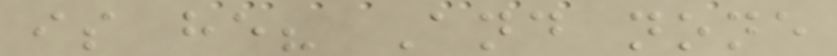is he? And none
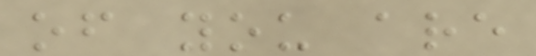of you are
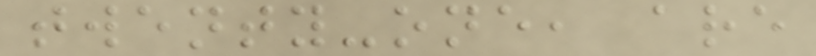twenty-one, are
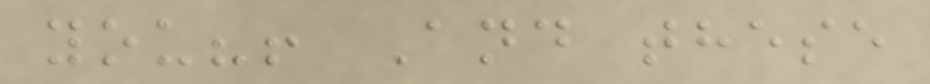you?! And these
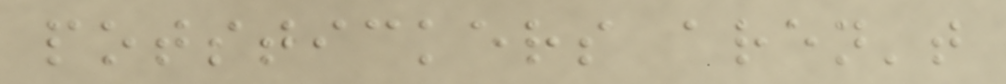potstickers aren't
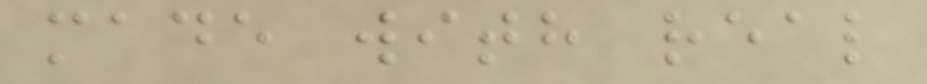made with real
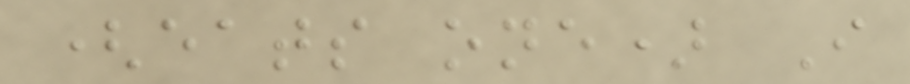(eats one) I
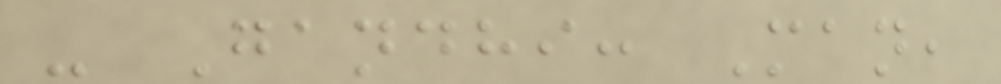- Gandhi: Man,
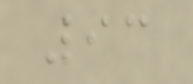93
